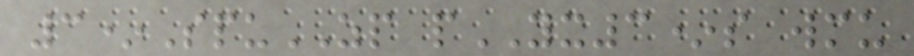3*SpuZP pYX3*s wmu
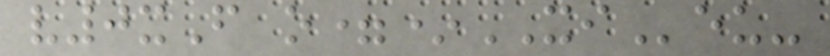v0xF o=*XIeu-
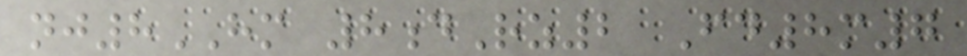nj8HM 8dRz2 Fd8m7
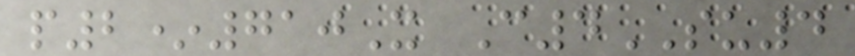p2*710X C4SU4
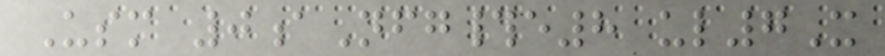Usm 0aNfg#e8 ul7X
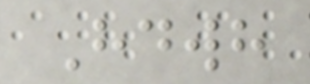Hdwh
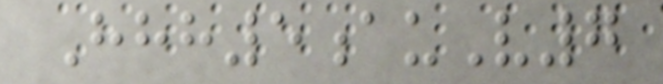Hhh5auV7
